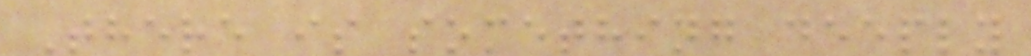There is something deeply
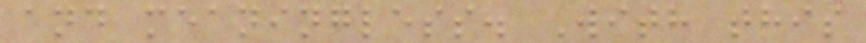and meaningless. With this
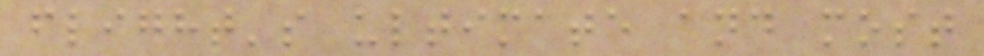flight's ultimate and most
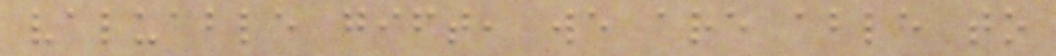valuable gift, we are able to
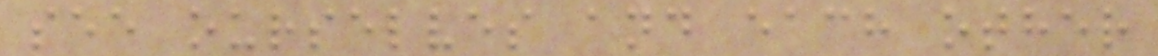see ourselves and each other
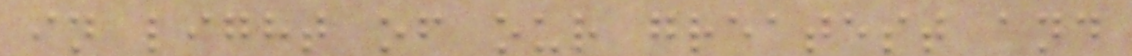in light of our greatest and
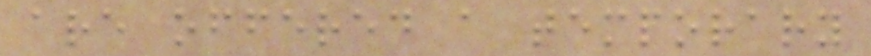are offered a temporary
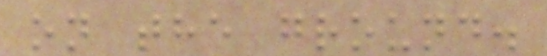on the ground.
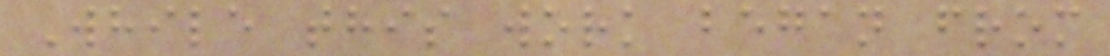While this work began from
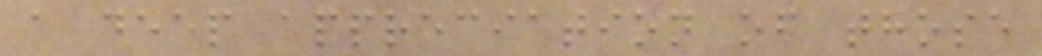a deep appreciation of those
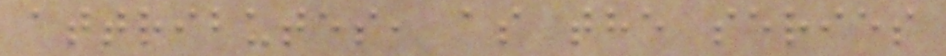attributes, as the series
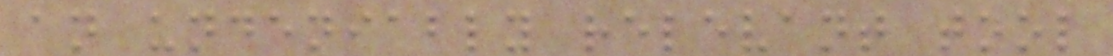an undeniably relevant tool
